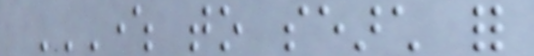WHERE TO SEARCH FOR
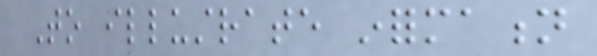To illustrate information
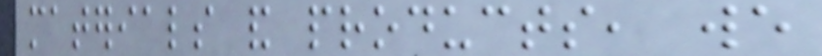materials and products, we
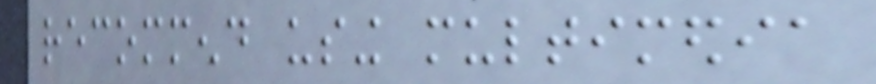recommend using multimedia
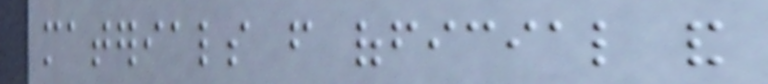materials from official and
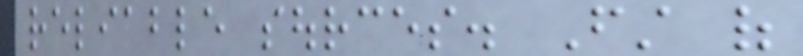reliable sources. First of
